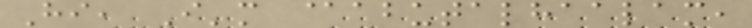Hi, I'm @abutalhaalam,
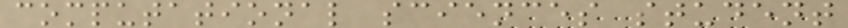computational sciences student
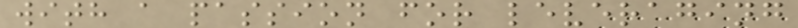with a passion for leveraging
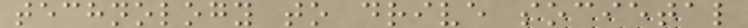technology to drive societal
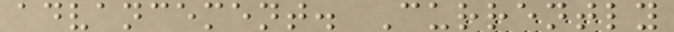advancement. Currently
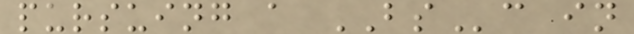pursuing a BSc in
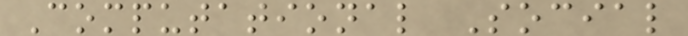Computational Social
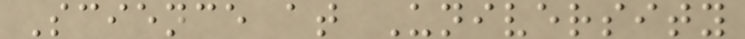Science at University
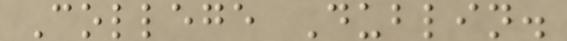College Dublin.
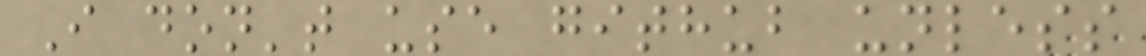I don't use github unless
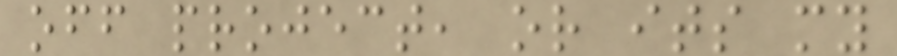off project, or its my
